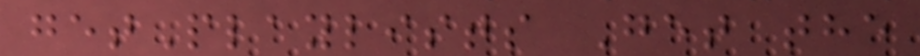getPlaylists Get the
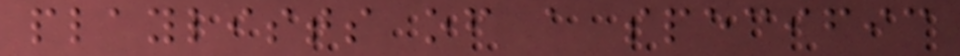playlists of a specific
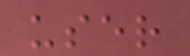user
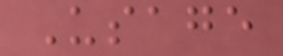Usage
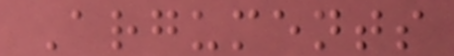Arguments
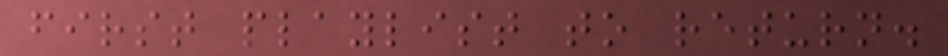first playlist to return.
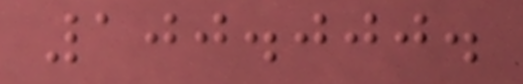100.000.
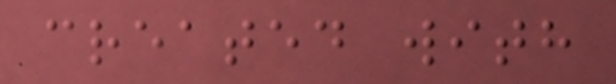created with
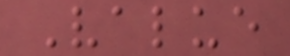Value
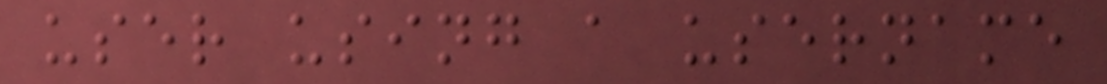user using a username
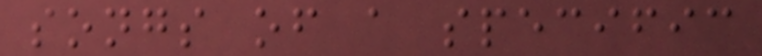songs of a specific
